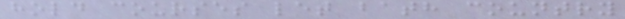hold courses let bath country
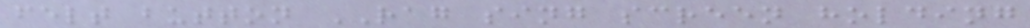felt button RAG sing screen holding
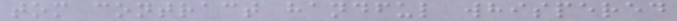tom contract handful whispered
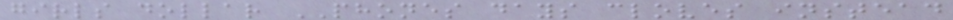girls dollar PHONES days cloves instead
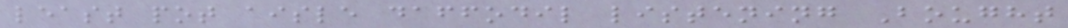least pot aisle daffodil listening Bought
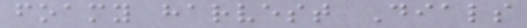foamy harvest Dials
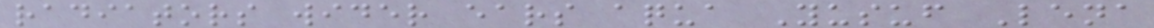radiators wider ears aqua Yusuf Lena
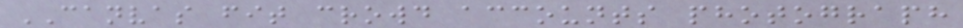CANVAS fit crowd accounts photograph
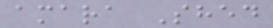amara Shed
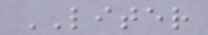LITER
